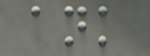ank
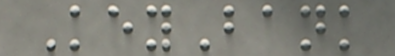KeyBank
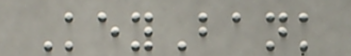KeyBank
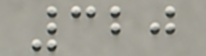320
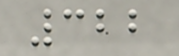322
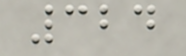324
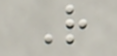R
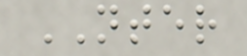NTER
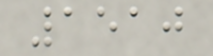1510
